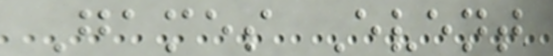Games Event
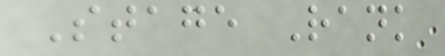Stage Rank
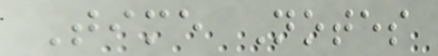Time Notes
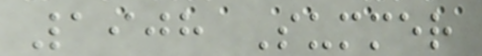1908 Summer
